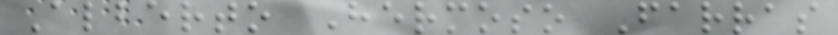Alberto Hermoso Farras
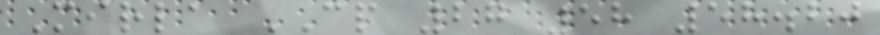Mirla CP 27 58 58.20
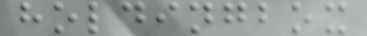holdingbox
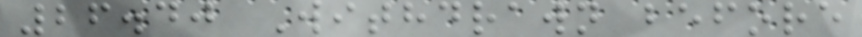26.40 Withdrawn before
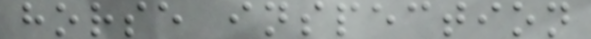horse inspection
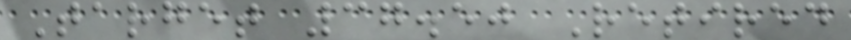Target 37.50 Retired
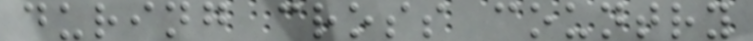during cross country
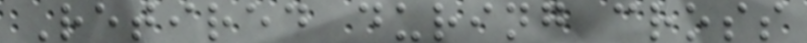Retired during cross
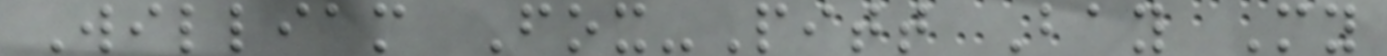William Fox-Pitt Bay My
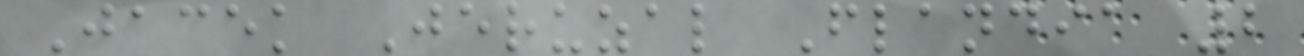Jacek Jeruzal Flandia 2
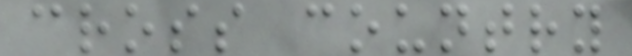cross country
